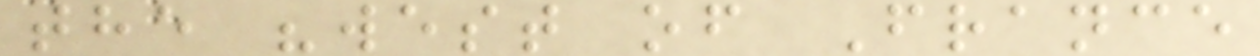the "west of France
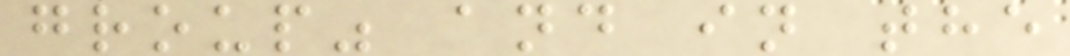group" and in the
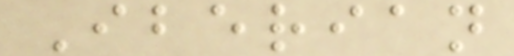Iberian
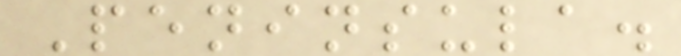Peninsula.
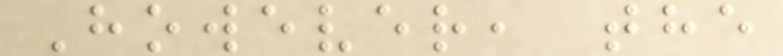However, the
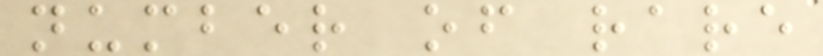number of rare
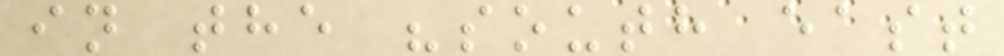in the "south east
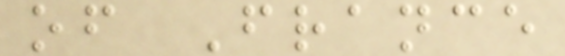of France
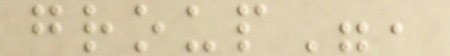group",
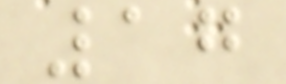17
